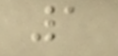1
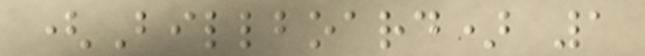(Billboard) 1
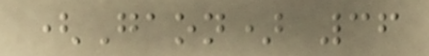(Gaon) 36
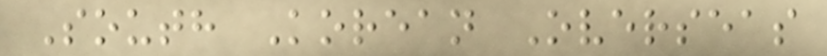South Korean Overseas
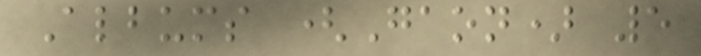Albums (Gaon) 5
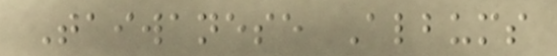Taiwanese Albums
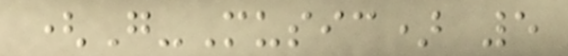(G-Music) 5
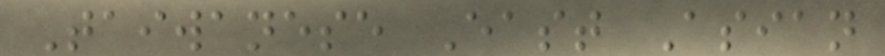Taiwanese East Asian
